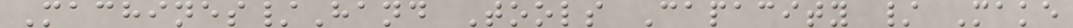Machines/Hand Tools Capacity / Make
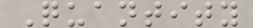Quantity
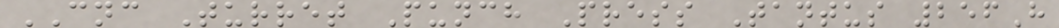CNC Turret Punch Press Tantus 256H
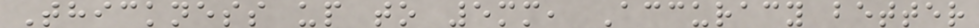Thickness up to 5mm, Accuracy better
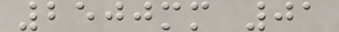2500mm 01
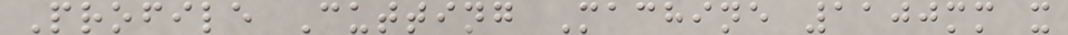Profile Cutting Machine 1100mm x
